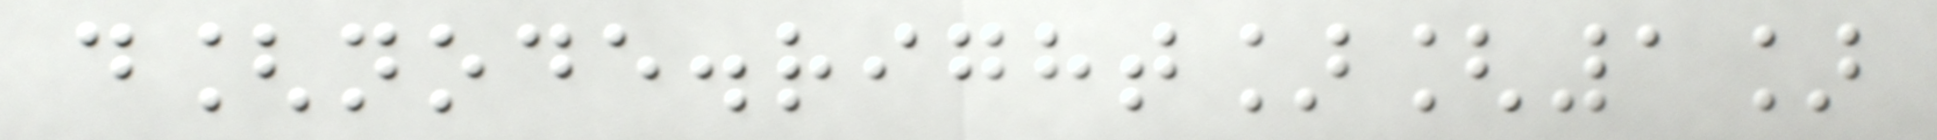d[node.right][1]
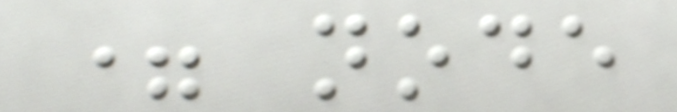= node
